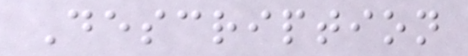Description
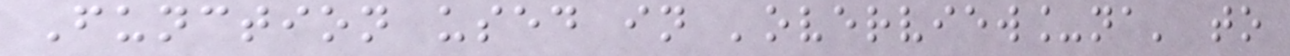Function used in 'overview_na' to
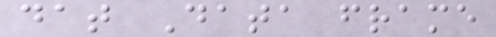dat Data frame
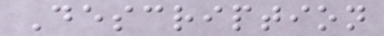Description
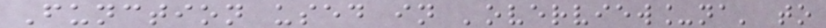Function used in 'overview_na' to
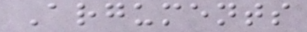Arguments
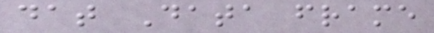dat Data frame
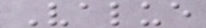Value
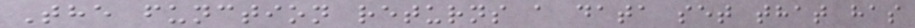The function returns a data set that has
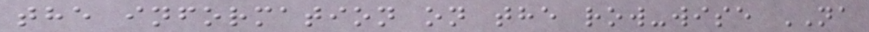the information on the row-wise NA
